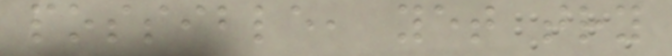possible, yet try
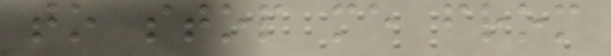to stop me from
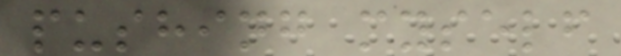pushing myself
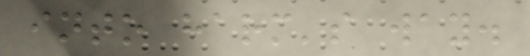into harm's way.
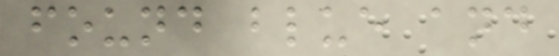found blue and
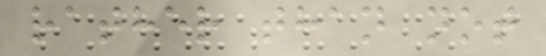rather than not
